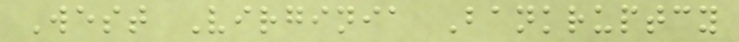West Virginia Bankruptcy
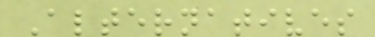Alternatives
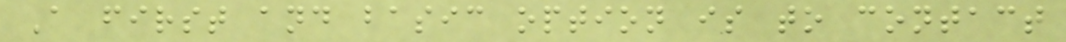A first and basic option is to contact
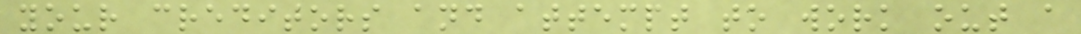your creditors and attempt to work out a
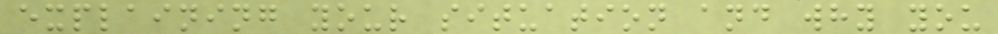explaining your situation and why you
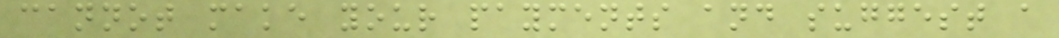cannot make your payments and suggest a
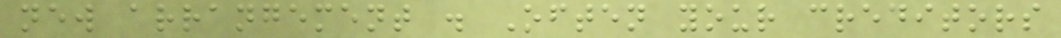new arrangement . Often your creditors
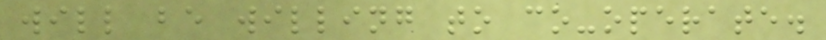will be willing to co-operate.
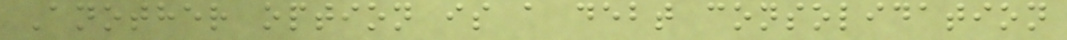Another option is a debt consolidation
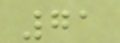71
